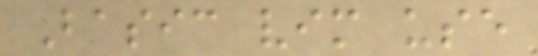Basic vim use
